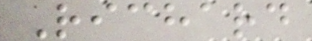Richard
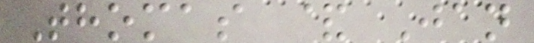Thomas & Jan
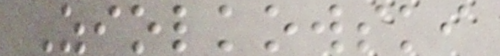Ziolkowski
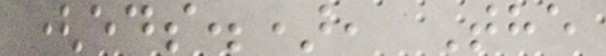(eds.), The
